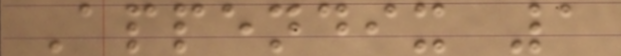Appendix 1
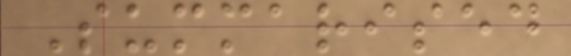Summarised
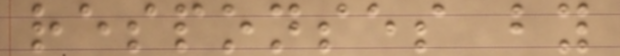responses by
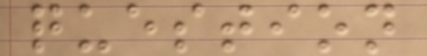question
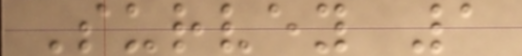Survey 1
